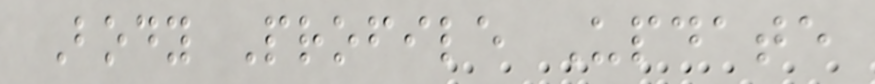Body Profile Update
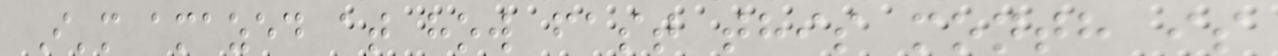I'm amazed at how fast this month is
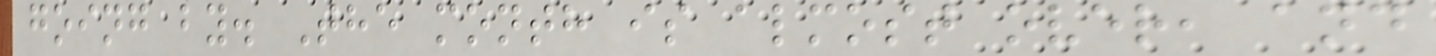going by. The month is almost over, and
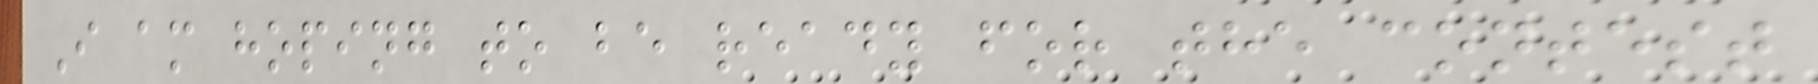I am hoping to be ready for the contest
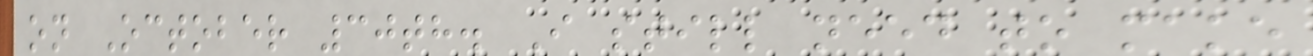on October 30th. I still need to make
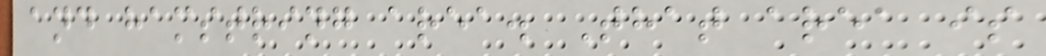and hamstring area. That area is
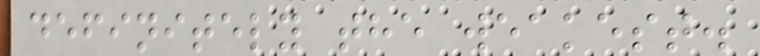definitely the weakest.
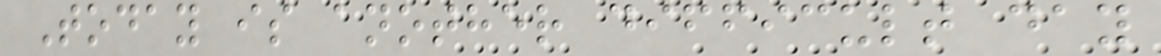Today is another difficult day
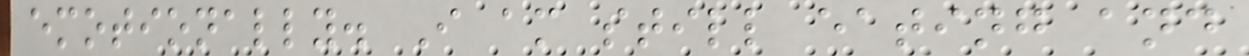emotionally. I am still eating and
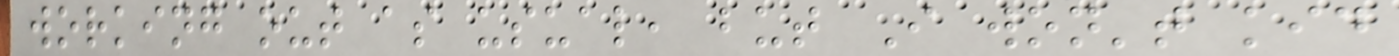working out as usual, but I won't kid
